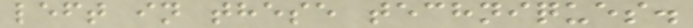left in these techniques.
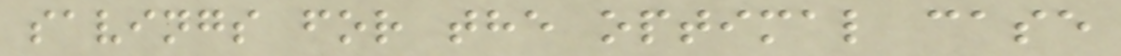savings for the optimal case
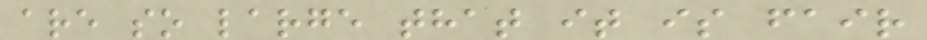are so large that it is fair
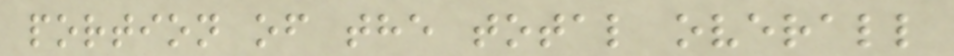portion of the total overall
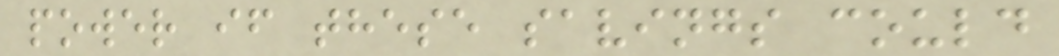power if these savings could
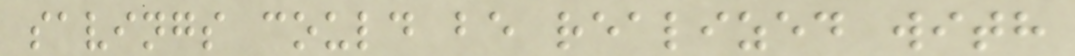savings could be realized with
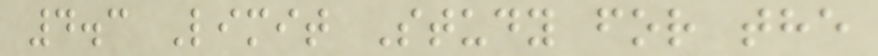4.3 Limit Study for the
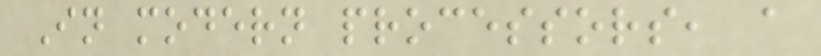In modern processors, a
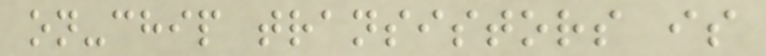on-chip transistors is
